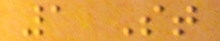1 St
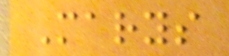Marys
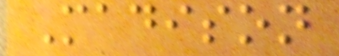Madison
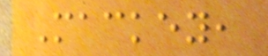Mackey,
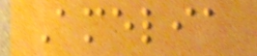Amelia
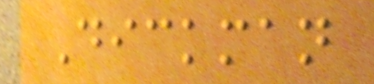Dickman
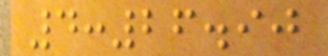4:26.90
